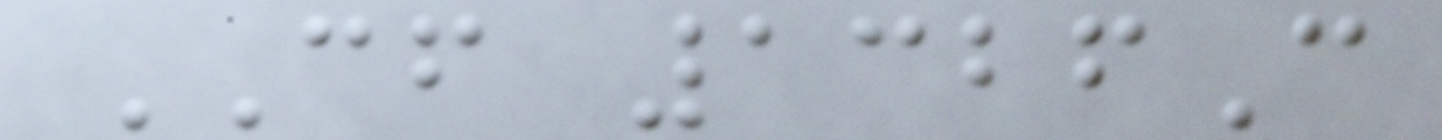CF 1326C
